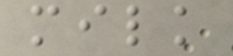milk
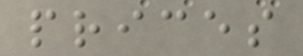prices
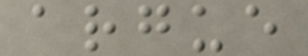argue
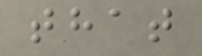that
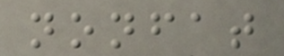nonfat
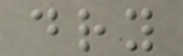dry
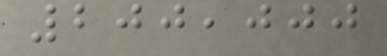200,000
